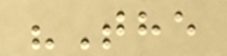"The
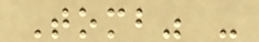Tomb" -
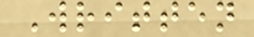Written
